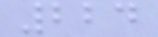224
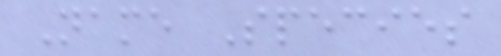Name Species
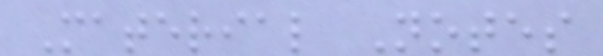Material Notes
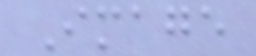Image
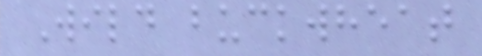Wild buckwheat
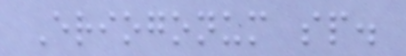Eriogonum sp.
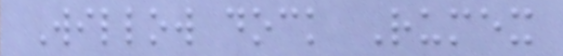Willow dock Rumex
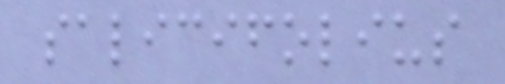salicifolius
